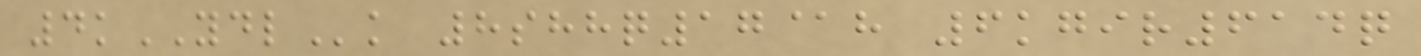4kYDLk 8shhq17@h 6kgir614q
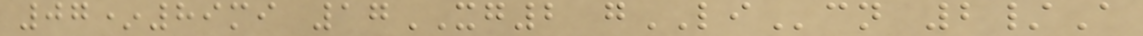07*89mi 17XG2 gLIcn 2/A
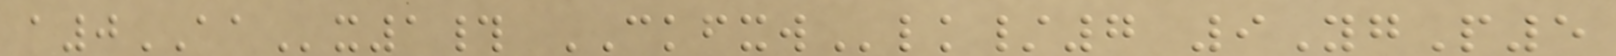a0AAx1# CKFXWlk/7 9YgP5
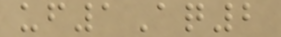uf1Aq2
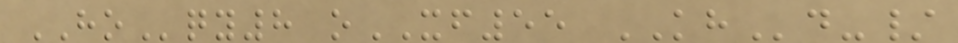HOqy8 oXF55 KHd-/
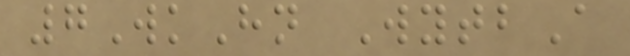7WkHn WytbA
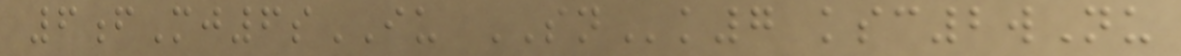6fMj6sIU SNk7 ksc2wNu
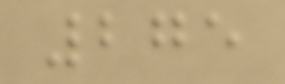275
